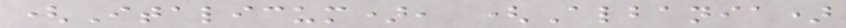(Italicum), (Albania)
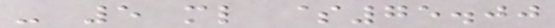- 5 ml $75.00
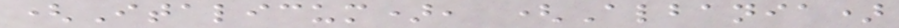(Italicum), (Albania)
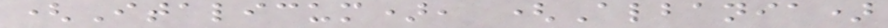(Italicum), (Albania)
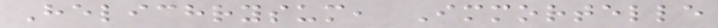Helichrysum, Immortelle
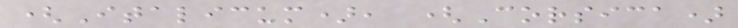(Italicum), (Corsica)
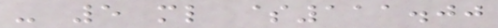- 5 ml $111.00
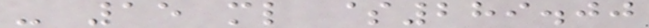- 15 ml $289.00
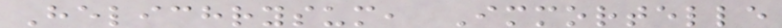Helichrysum, Immortelle
